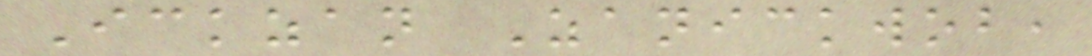Ickzan Zanickwob,
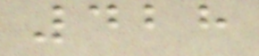428
